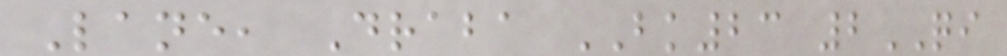Lane, Draba BK23 2QI
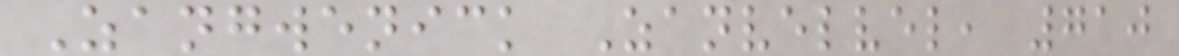Zangwenick Zanvelvel, 710
